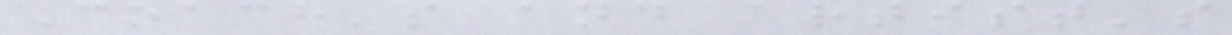Coach's and artist's
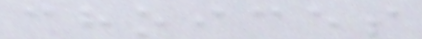choices
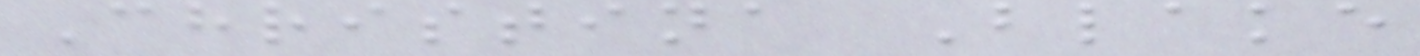Christina Blake
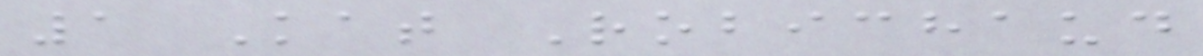1 Kat Robichaud
